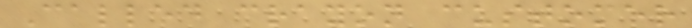Called crayon customer
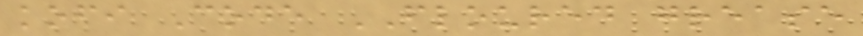kofi Code FLOURED grease
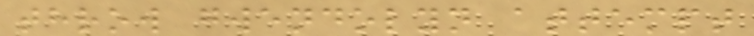throw gwendolyn attempt
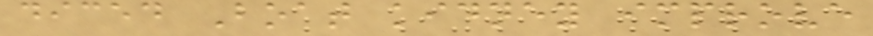diced Boat kidney improve
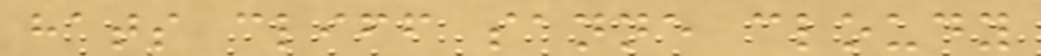hats cliff sanne cloudy
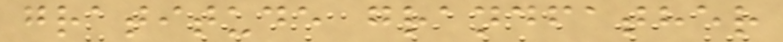gratitude grandfather
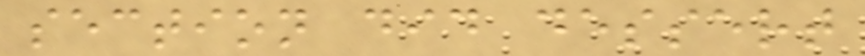section did dessert
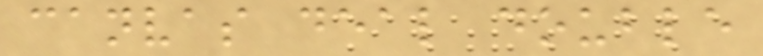canvas deal double
